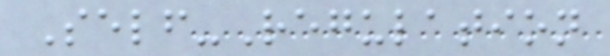Self-Regulation
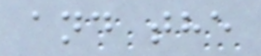and the
